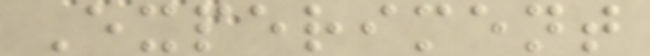Experiment
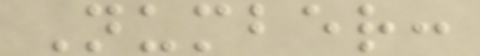Number:
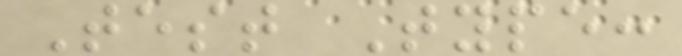Test Type:
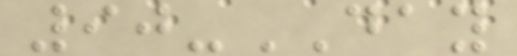90-DAY
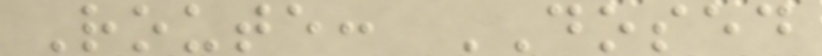Route: DOSED
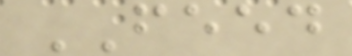FEED
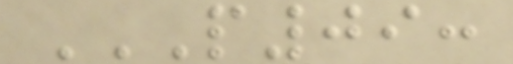P09:
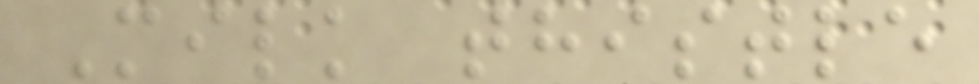Milk thistle
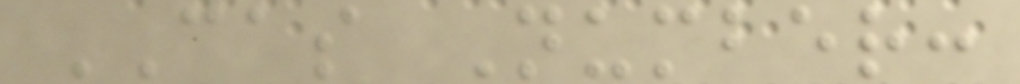CAS Number:
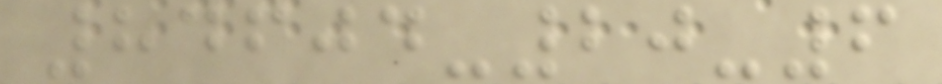84604-20-6
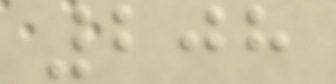208
